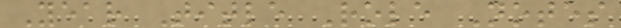Year Title Role Notes
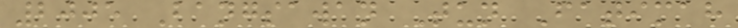2005 Bangsawan Tun Fatimah
